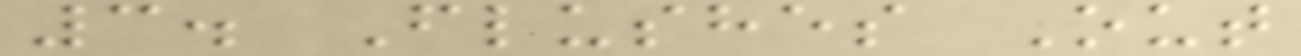3. Flushes Out
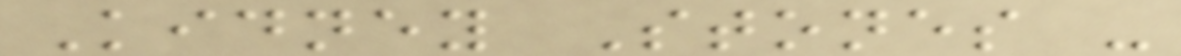Kidney Stones -
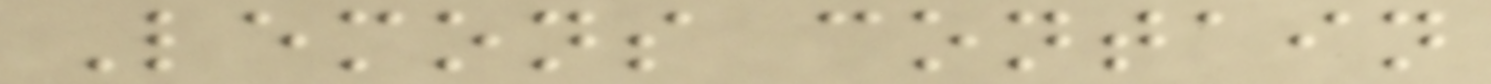Lemons contain
